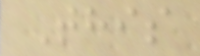This
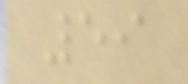59
